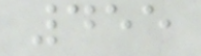455
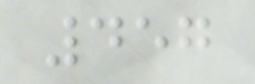457
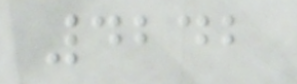4242
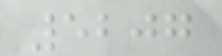5207
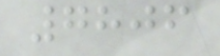7806
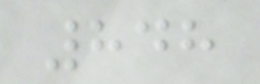848
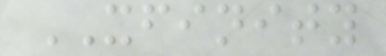XFINITY
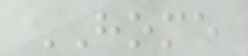HOME
